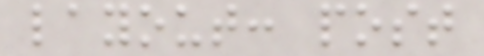layout: post
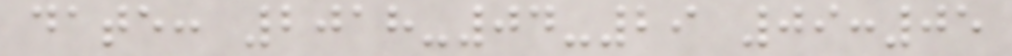date: 2018-04-29 09:05
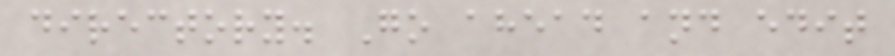directory. Go ahead and edit
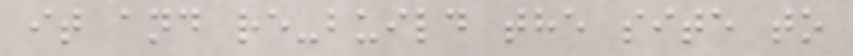it and re-build the site to
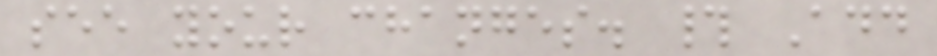see your changes. # Add
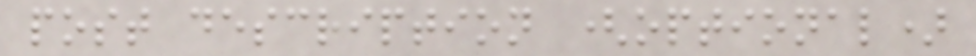post description (optional)
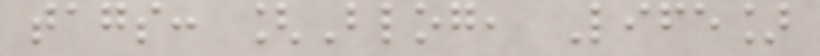tags: [Blog, Life]
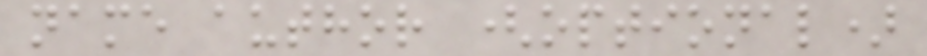name author (optional)
